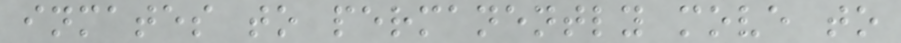inmates to permanently move to
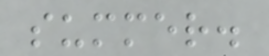summer.
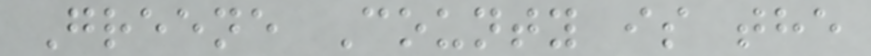Greene County is the
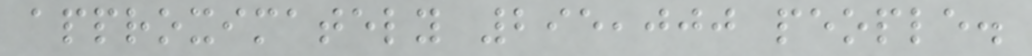approximately 295,000 people.
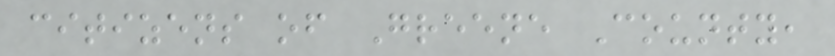citizens of Greene County,
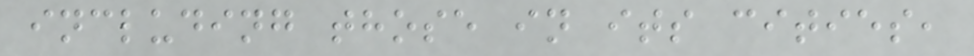including those in its cities,
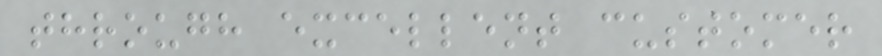through excellent customer
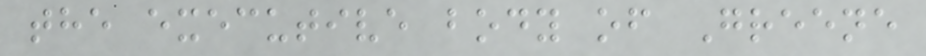the executive body of Greene
